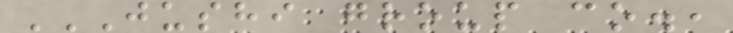JUSHI GROUP CO.,
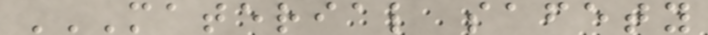MATERIAL SAFETY
